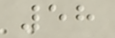58
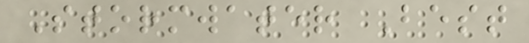Stormwater Best
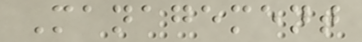Management
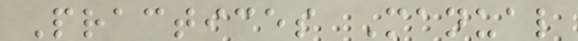Practices Manual
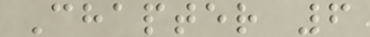Chapter 6
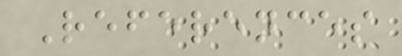References
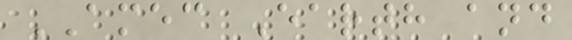AMEC Earth and
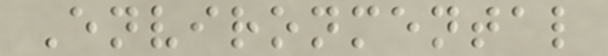Environmental
